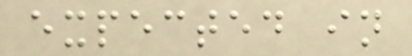expected in
